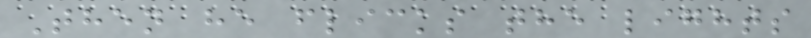Then he flicks the lights
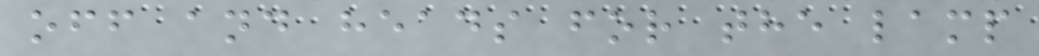off and heads for the lamp
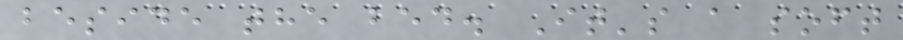beside the bed. It's a soft
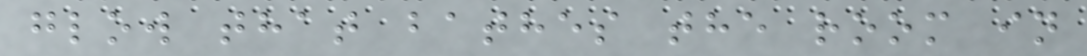glow that bathes the room in
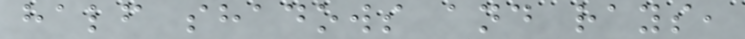half shadows and rays,
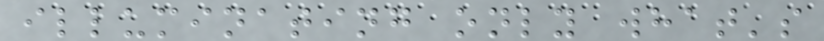illuminating only what's
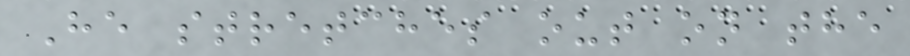He stretches out on the
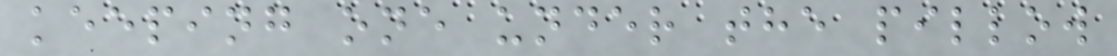keeping one under the pillow
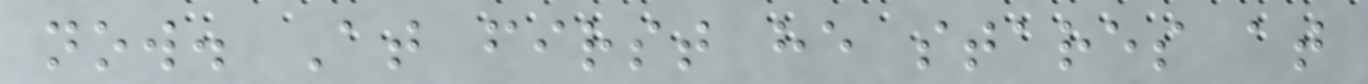now. At first he stares at
